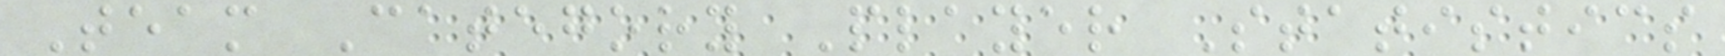Team Category Player Statistics
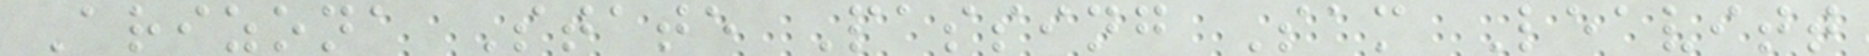Arizona State Passing Sam Leavitt
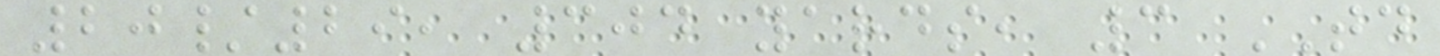20/29, 304 yards, 3 TD
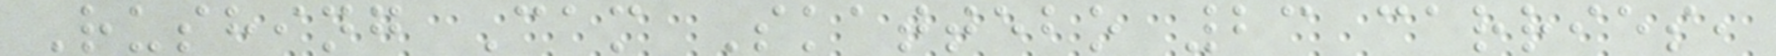Rushing Cam Skattebo 23 carries,
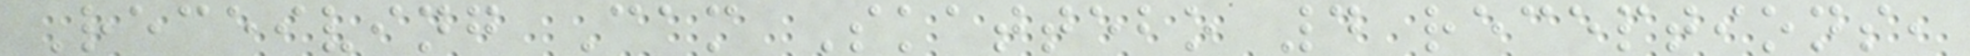Receiving Cam Skattebo 4 receptions,
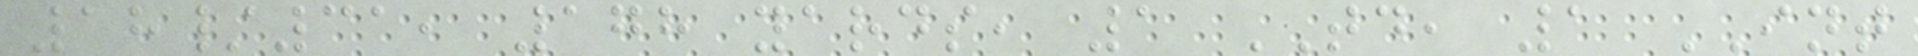18/31, 178 yards, 1 TD, 1 INT
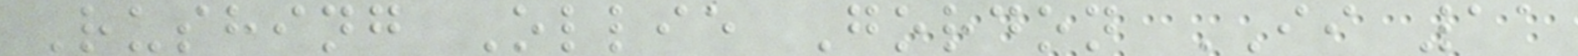Rushing Ollie Gordon II 11
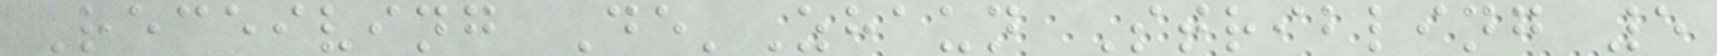Receiving De'Zhaun Stribling 5
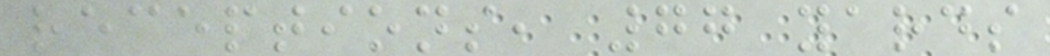receptions, 77 yards
